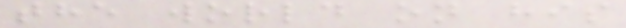the world on his
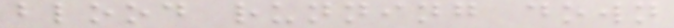blood running down
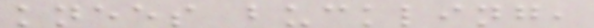knees buckling,
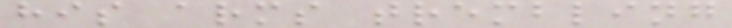his arms trembling
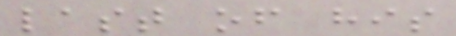last of his
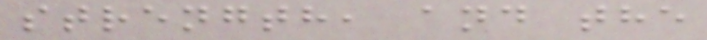strength, and the
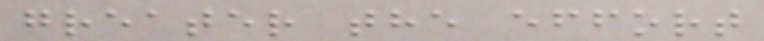greater the effort
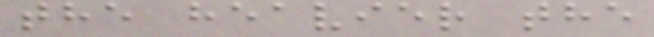the heavier the
